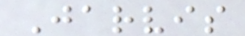Jarvis
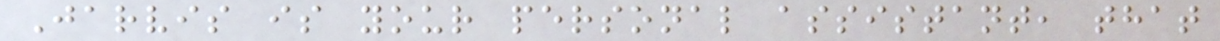Jarvis is your personal assistant, that
